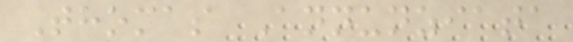Thomas Annunziata
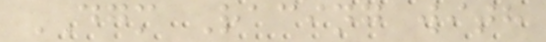DGM Racing with
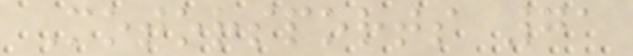Motorsports 71
